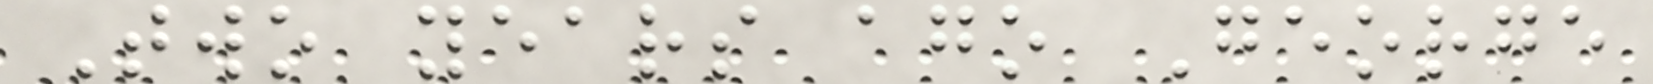Two years ago George
